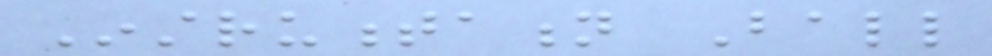Instrumentation Ball
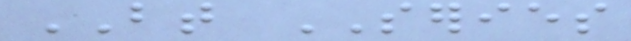BT SERIES
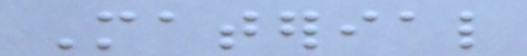Material
